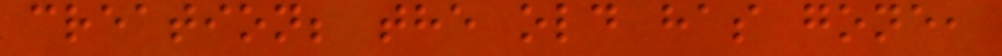creation; the old has gone,
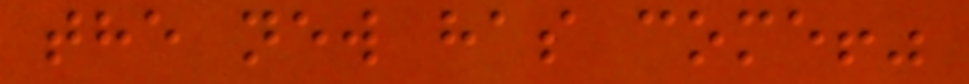the new has come!"
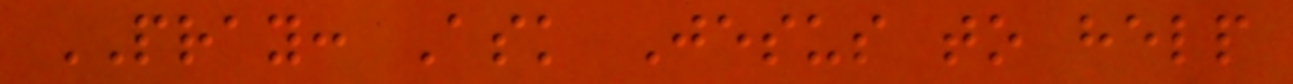PRAY: Ask Jesus to help
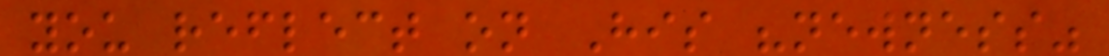you reflect on His "newness"
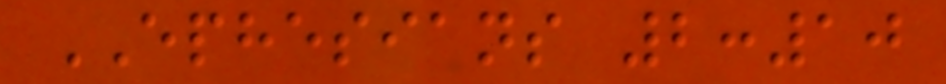EPHESIANS 2:10
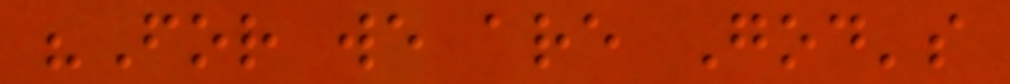"For we are God's
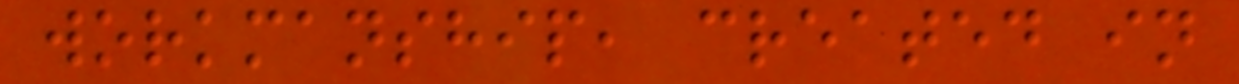workmanship, created in
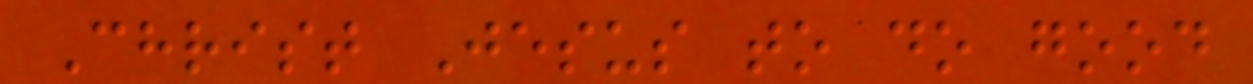Christ Jesus to do good
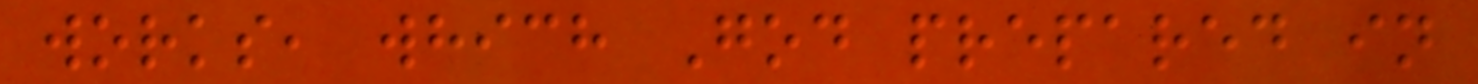works, which God prepared in
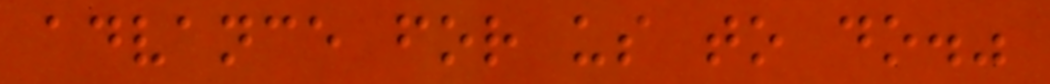advance for us to do."
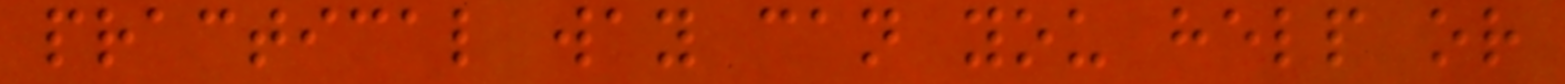practical way can you help or
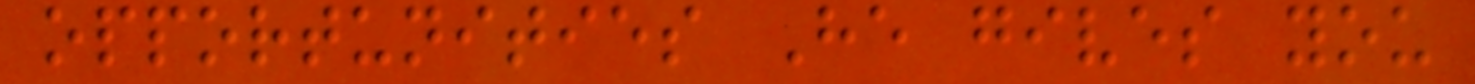opportunities He gives you
